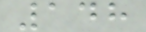148
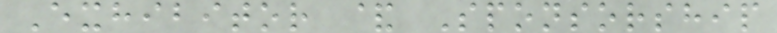Exhibitor & Sponsorship
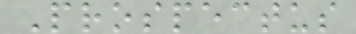Prospectus
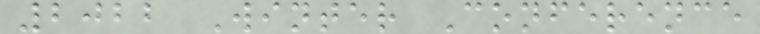2022 Winter Conference
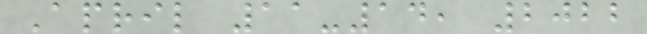April 11-14, 2022
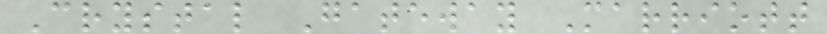Crystal Gateway Marriott
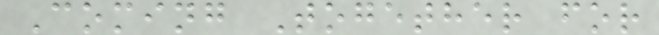Coming Together for
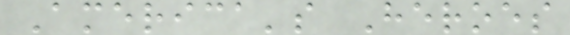America's Heroes
